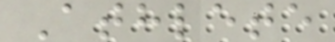Athlete
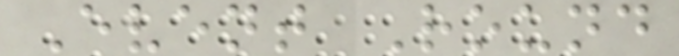Event Round
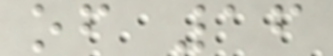of 16
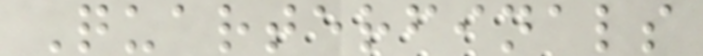Quarterfinals
